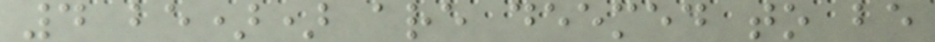4 be)) are deemed to be
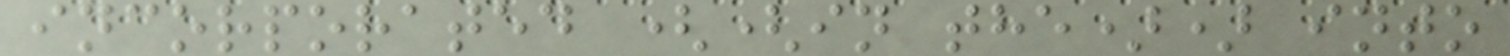incorporated ((in the)) into
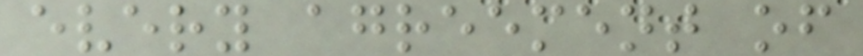every agreement of
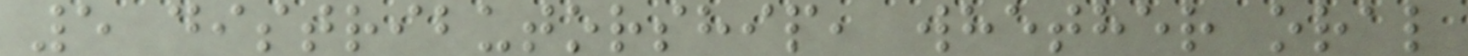5 distributorship, whether oral
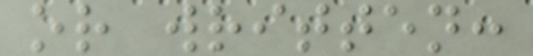or written:
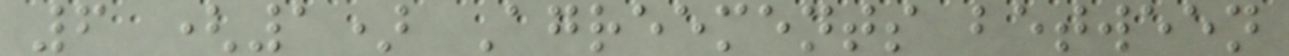6 (1) Agreements between
